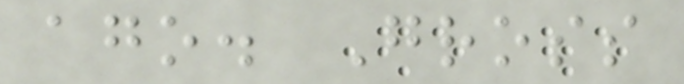ago. Gross
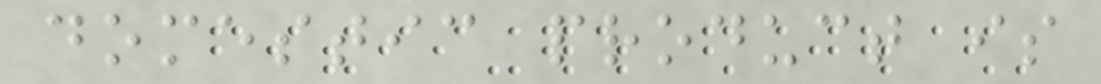domestic product is
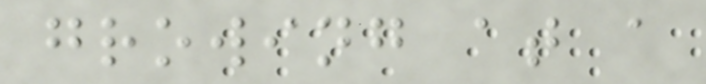growing at a
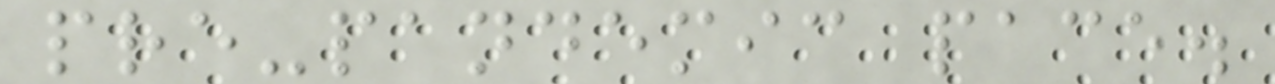pre-pandemic pace.
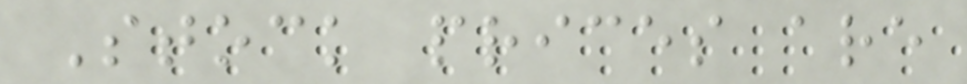Stock prices are
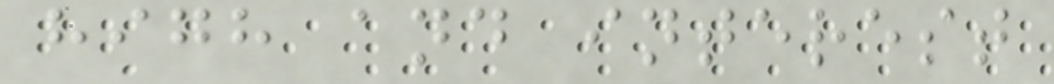high and interest
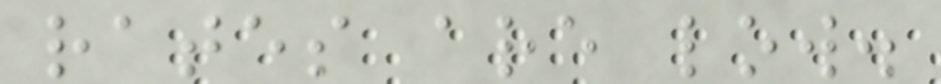rates are low.
